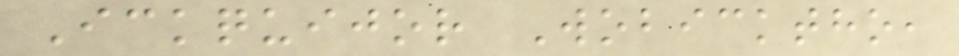Ickquijor Wobicktho,
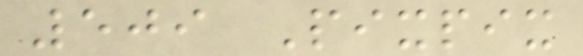509 Pixpix
